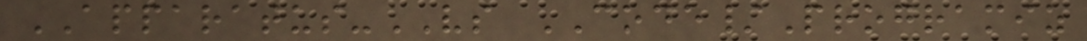APPARATUS-VS CODE/Programiz
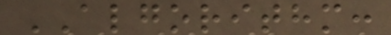ALGORITHM:
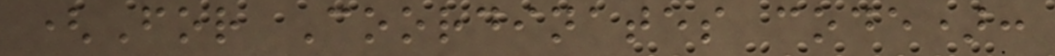(For Coordinates code):
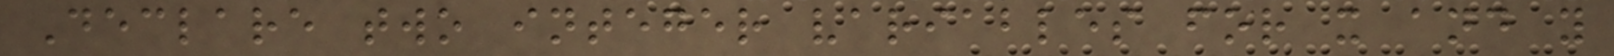Declare two integer variables for x and y
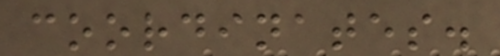coordinates.
